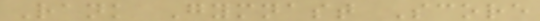Rank Gymnast Score
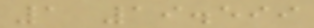1 19.599
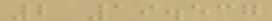2 19.537
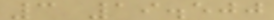3 19.500
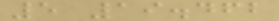5 19.462
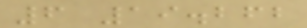6 19.262
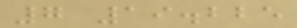7 19.225
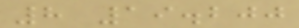8 19.200
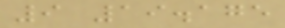9 19.175
